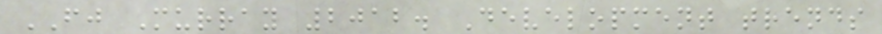FJ Murray 2012. Development trends
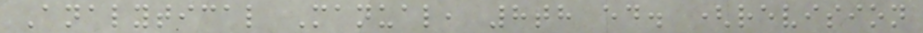Analytical Manual, 8th ed. (revision
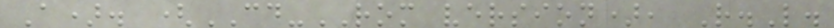A). (CD-ROM version), R.L.
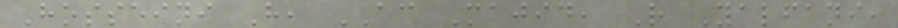Hosseini H, AC Majid, R Yalfani,
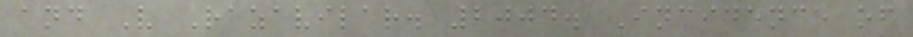and V Razavilar. 2004. Incidence of
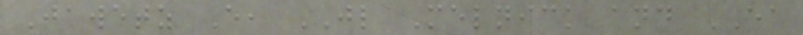Jawetz E, JL Melnick and EA
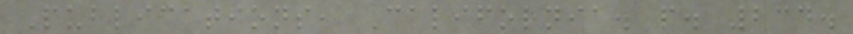Publications, California. p. 234.
